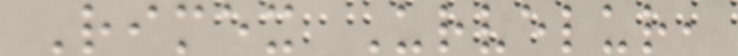Rimex Urvelur,
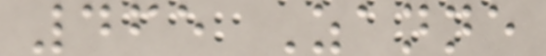465 Zanne
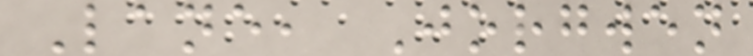Lane, Jorgwen
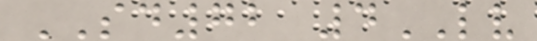SD72 4LV
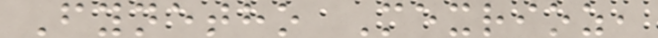Fynetho Mexrioz,
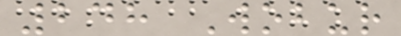248 Wobur
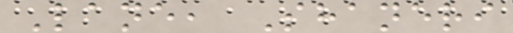Lane, Shaneri
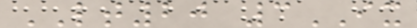LT20 3IX
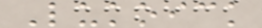Lukoick
